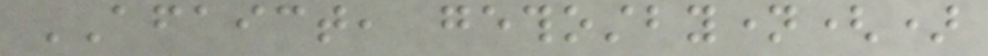AFAICT, gethostbyname()
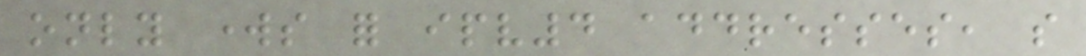only works for ipv4 addresses, so
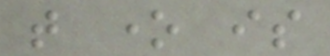that one is
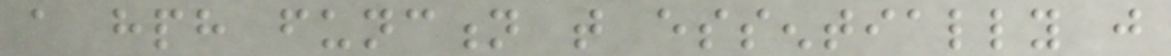a hph function that essentially just
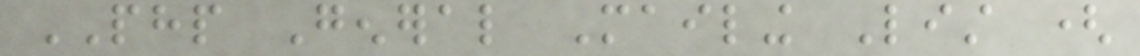PHP General Mailing List (
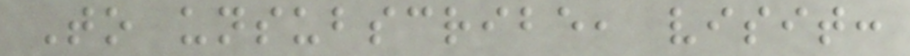To unsubscribe, visit:
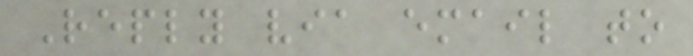Reply via email to
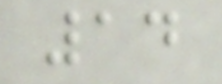14
